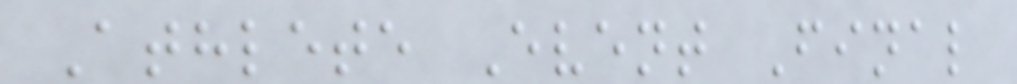Athlete Event Final
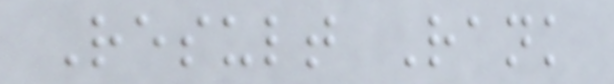Result Rank
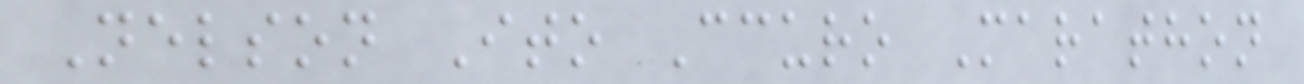Nelson Ito Ccuro Marathon
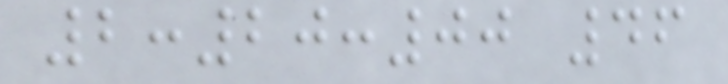2:20:00 46
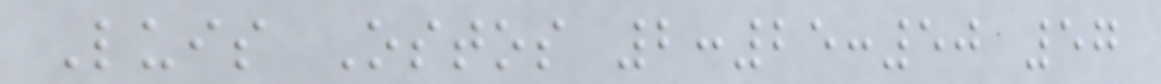Luis Ostos 2:25:50 57
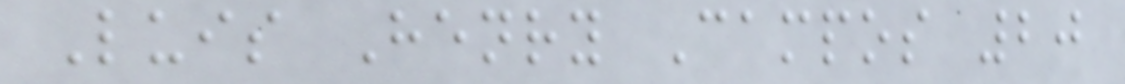Luis Henry Campos 20
